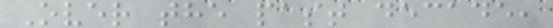Over the past decade,
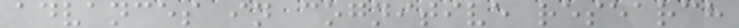advances in cognitive research
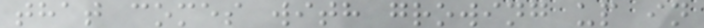that comes with growing up in
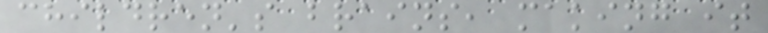children's brains, making it
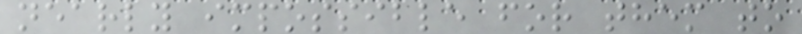nearly impossible for them to
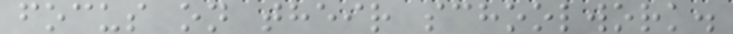focus on their schoolwork.
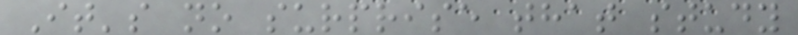It's no surprise that study
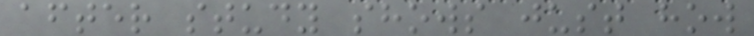after study shows just how
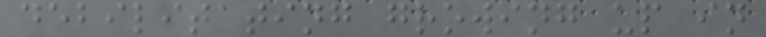debilitating growing up in
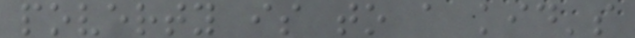poverty is to a kid's
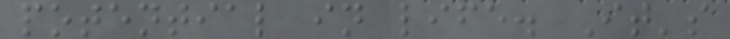potential in life. It's
